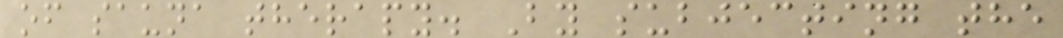of sauna therapy. By subjecting the
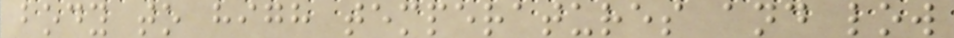body to high temperatures and low
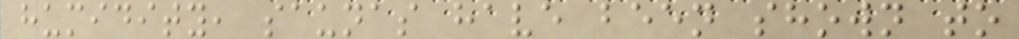humidity, saunas have been shown to
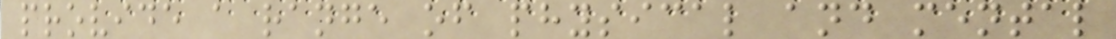provide a range of physical and mental
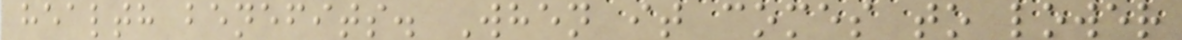health benefits. When it comes to lower
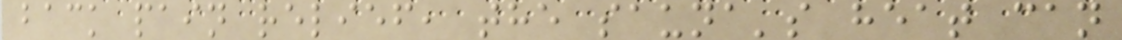back pain relief, the sauna's heat can
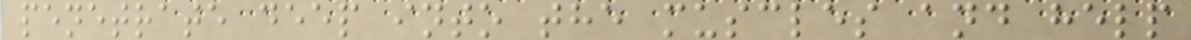penetrate deep into the muscles and help
